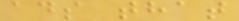ads that
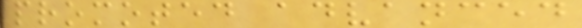promoted advanced
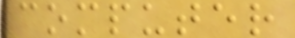computer
